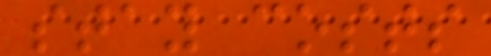stay costs
